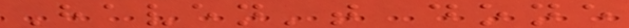Haven't done
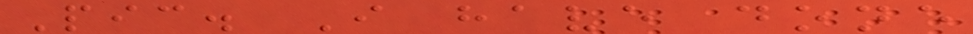Pic. I have done
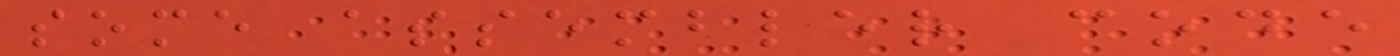some assembler code
